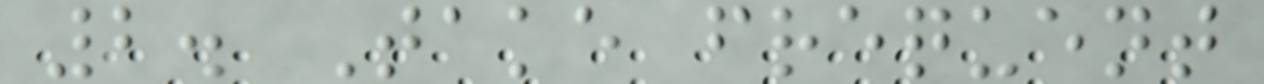2. Take frequent
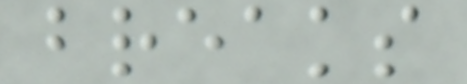breaks
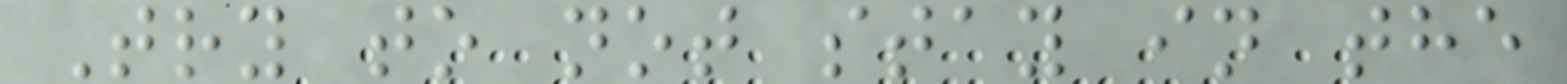Try to not stay in the
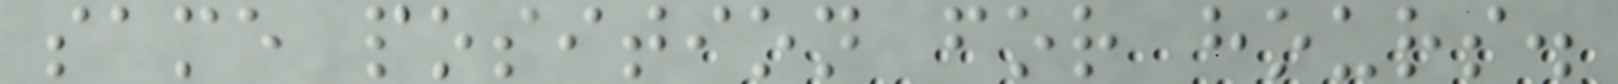same position for hours.
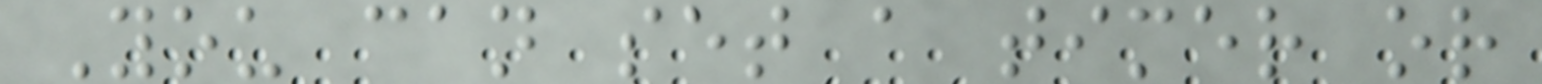You can set a timer or
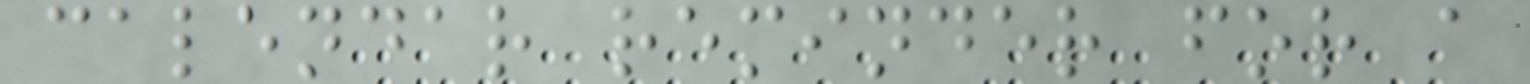calendar reminder for a
